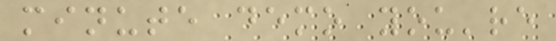minute demo you're
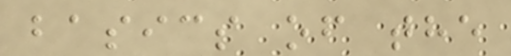basics of the
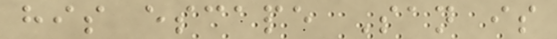his escape San is
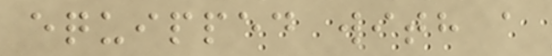equipped with a
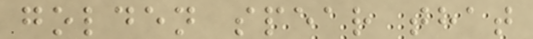golden spear that
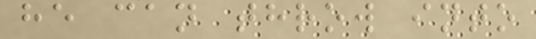he can throw into
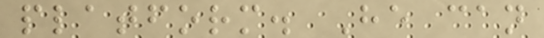platform. He can
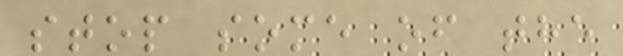stop some of the
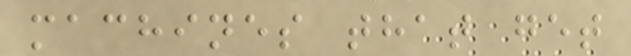machines that get
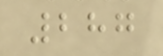287
